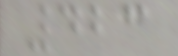423
